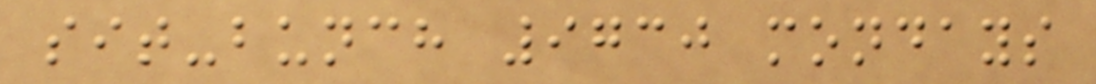sit-bunch 9730 mondays
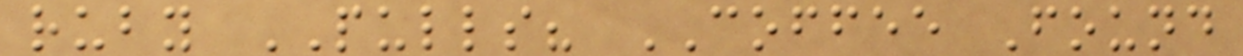ruby PULLS? COFFEE Found
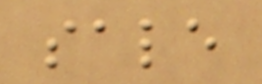sale
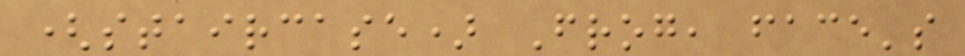(staircase) Frog, face's
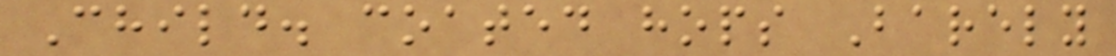Child. coated hops Barely
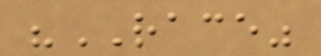"RACE"
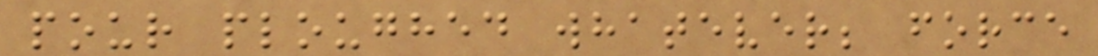pour ploughed whatever; force
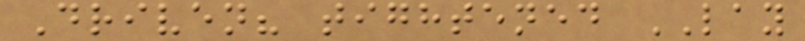Driven? tightened LAY
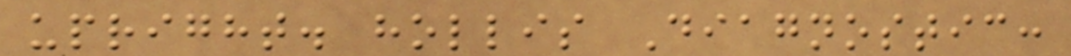upright. hollis Diagnostic:
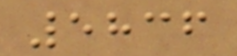5836
